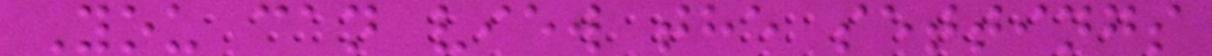You can view the settings
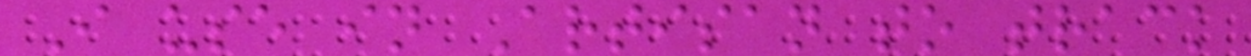I use in Artisan to track
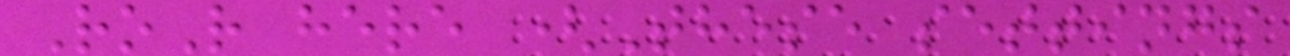RoR here (These settings
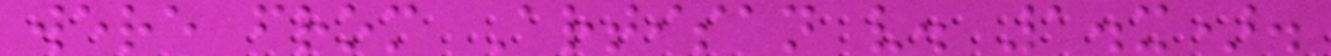were from Artisan v. 1.x).
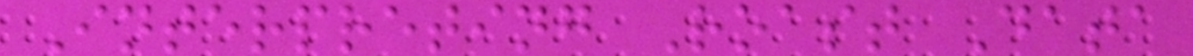Interpreting Roast Data
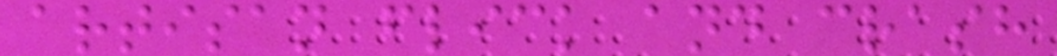artisan flick and crash
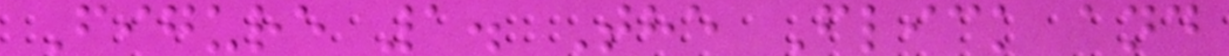Figure 1. The Flick and
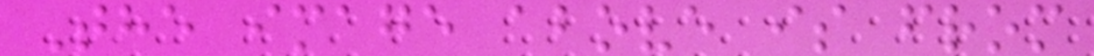The image above is from
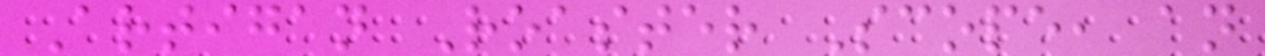Artigan Roaster Scope, an
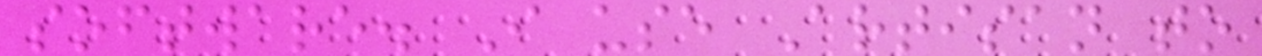software. I use Artisan to
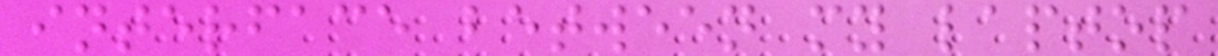interface between my laptop
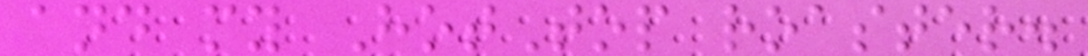and my HotTop roaster.
